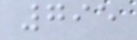795
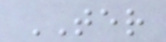TER
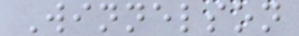Winnelson
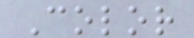Color
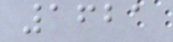1621
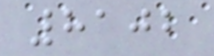8102
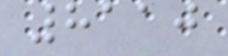8110
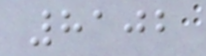8102
